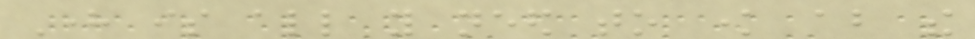Here is all you need to know about the
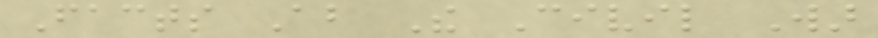Facts About The Civil War
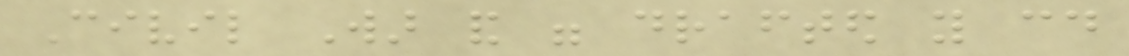Civil War and were drafted you could
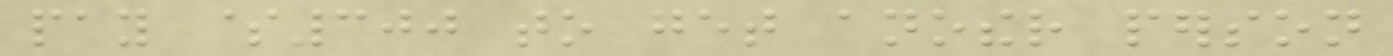pay $300 to get another person
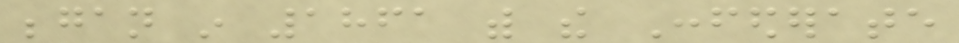began in 1861 with the Confederate
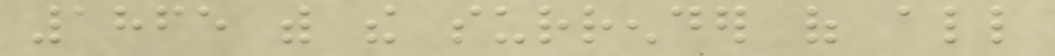1865 with the surrender of all
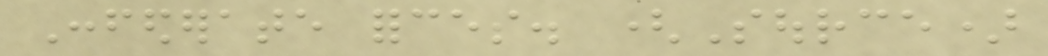Confederate forces. (Source)
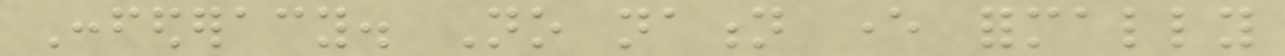Confederacy. No nation ever formally
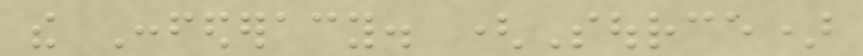the Confederacy. (Source)
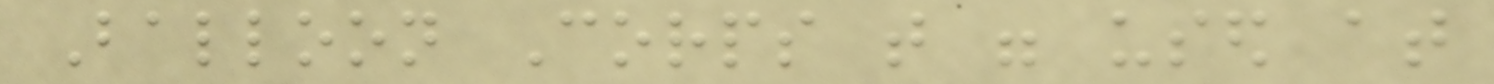Balloon Corps that were used at
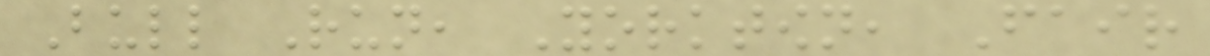Bull Run, Yorktown, Fair
